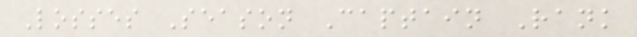Losses Season Captain Rank
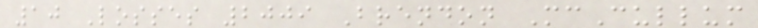10 Losses 2009 Brendon McCullum
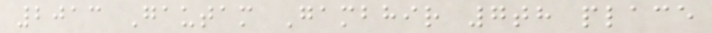2013 Gautam Gambhir 7th place
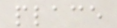place
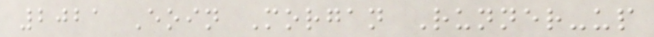2021 Eoin Morgan Runner-up
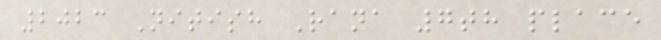2023 Nitish Rana 7th place
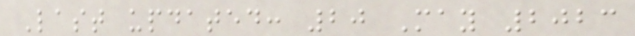Last updated: 20 May 2023
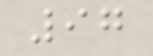97
